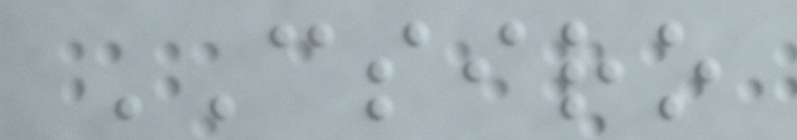CSIRO
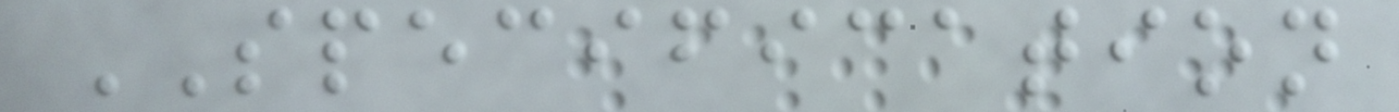SPECIFICATION
